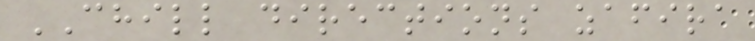CHILL directions zafira
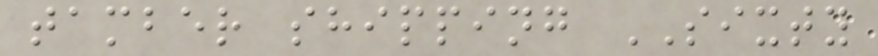tamber shipping SIXTY
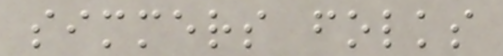simmers folks
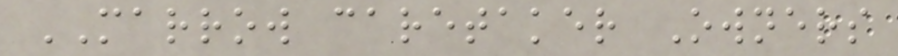MARROW caretaker Owners
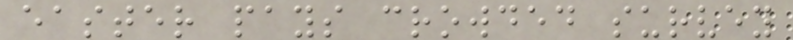easter pays crowded survey
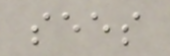sees
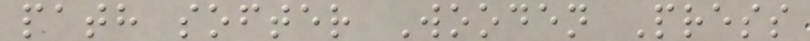path softer Wooden Press
